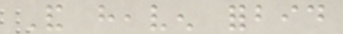And heaven forbid
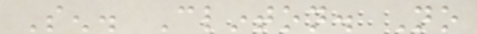Sen. Clinton. No
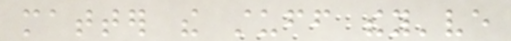matter the stuff they've
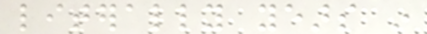literally years in
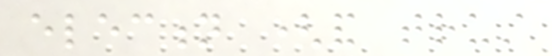election (and trust
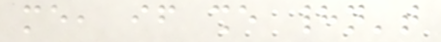me, if she hadn't
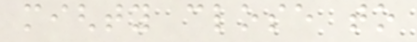mighty close to
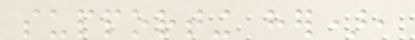supporting her),
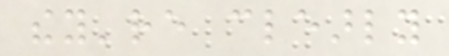they're clearly
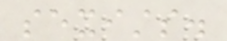sexists.
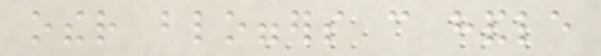other bloggers can handle
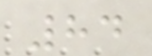84
